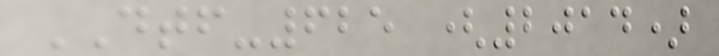DTF-625 (2014)
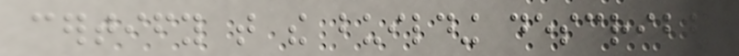certify that the building described
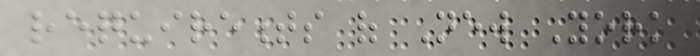requirements of New York
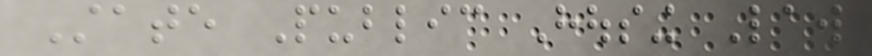State Public Housing Law
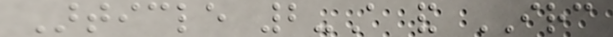Article 2-A and IRC
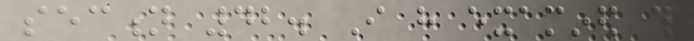section 42. I have examined this
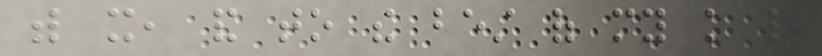with it, and to the best of my knowledge and
